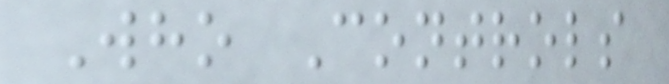Who Controls
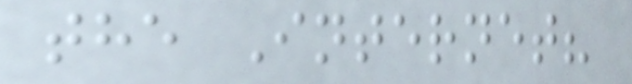the Internet?
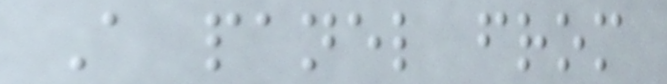A panel from
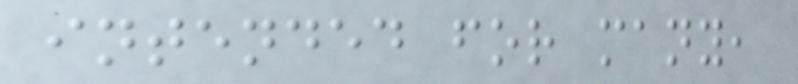intended for many,
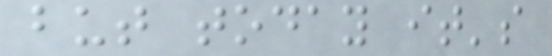but today it's
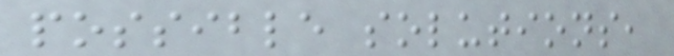possible solutions,
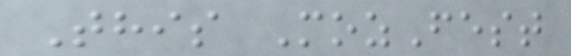This MozFest
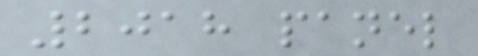2018 panel
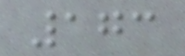173
